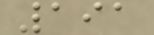191
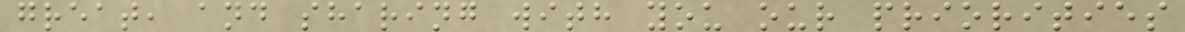great, and sharing with you our priorities
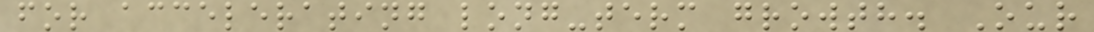for accelerating long-term growth. Our
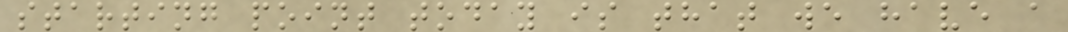starting point today is that we have a
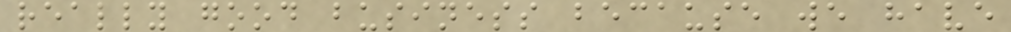really good business because we have
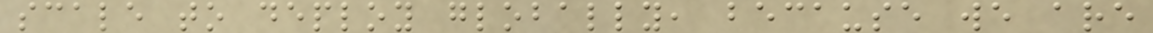scale to deploy globally, because we are
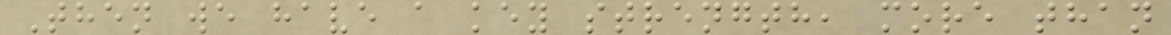Then we have a key strength, more than
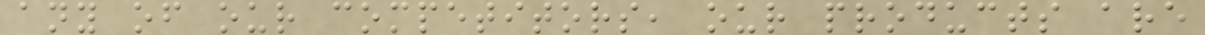any of our competitors, our products are
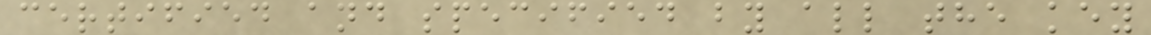certified and specified by all the key
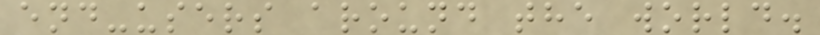end-users around the world.
